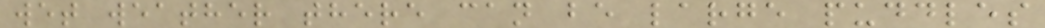wet weather there can be large puddles
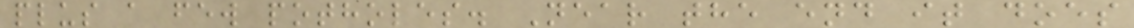plus a few potholes. Near the end it does
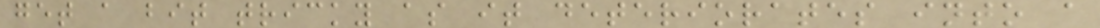get a bit tricky as it deteriorates into a
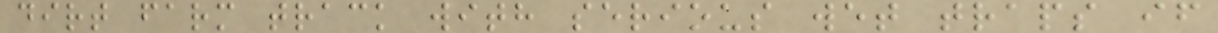dirt farm track with serious wet traps if
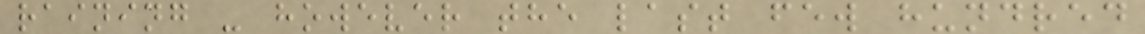raining - however the last few hundred
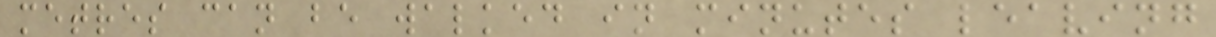metres can be walked in minutes leaving
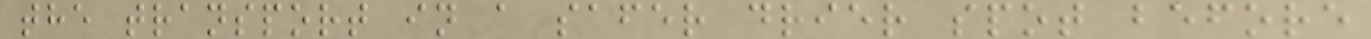the transport in a safer drier spot before
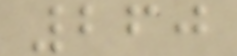260
